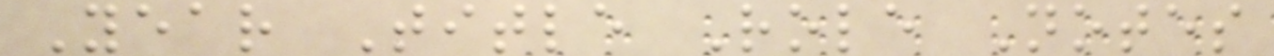Year Title Role Notes
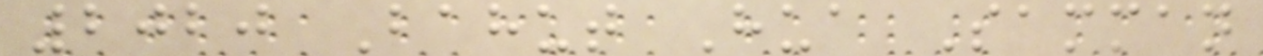2020 Bahut Hua Samman
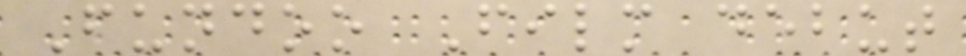Fundoo Film debut
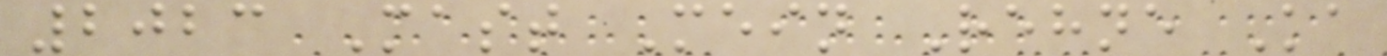2023 Mast Mein Rehne Ka
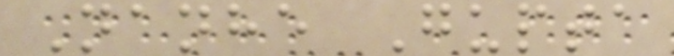Nanhe Gupta
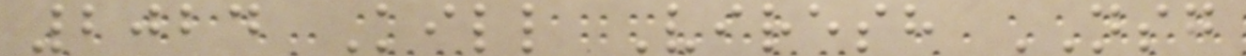2024 Kill Viresh NSG
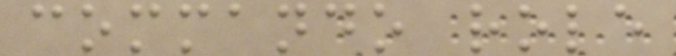commando role
